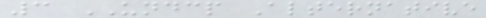3 UNDCP Alternative
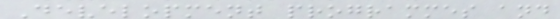Development programmes and
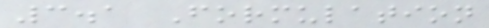3.1 Formulation
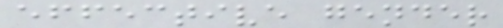effective gender
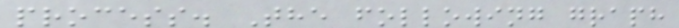process. The following graph
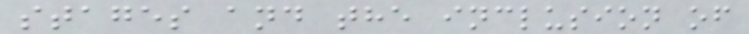stages and the inclusion of
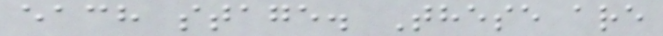each stage. These are
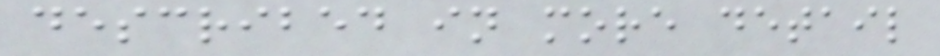described in more detail
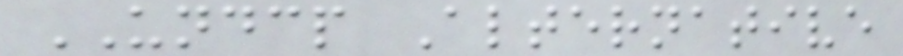UNDCP Alternative
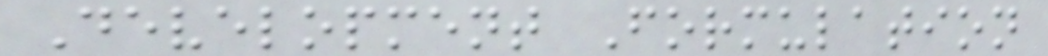Development Formulation
